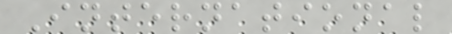International
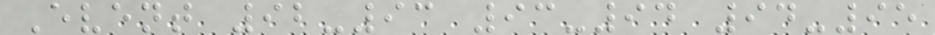Event 92-93 93-94 94-95
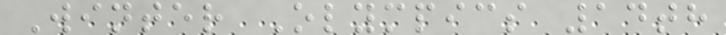Winter Olympics 14th
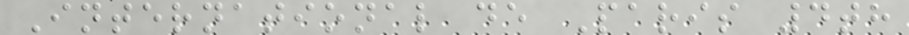International de Paris 4th
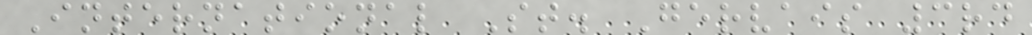International St. Gervais 3rd
